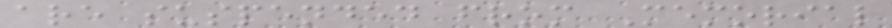are suspended from Memorial
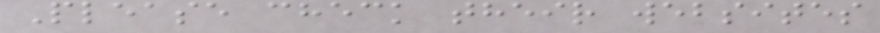Please check their websites
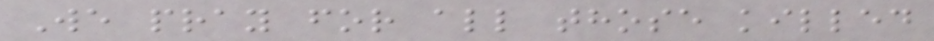We pray for all those killed
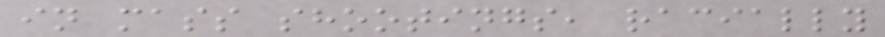in mass shootings, racially
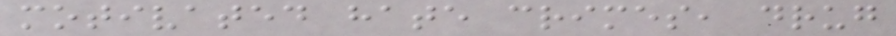motivated hate crimes, drug
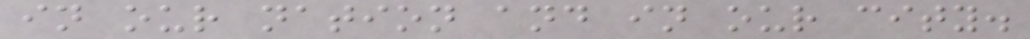in our nation and in our city.
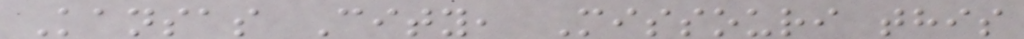Kansas City, Missouri this
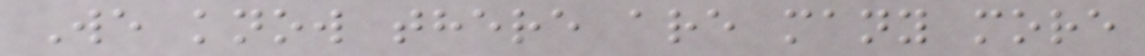We know there are many more
